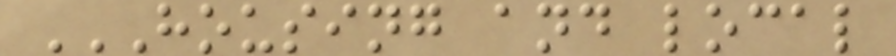HOUSING AND LOCAL
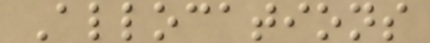Allocations
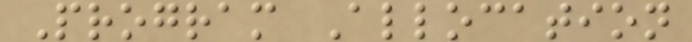Program Allocation
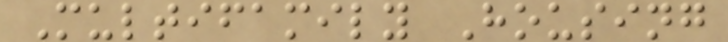Multifamily Housing
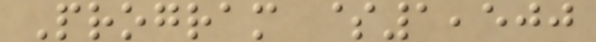Program $1,500
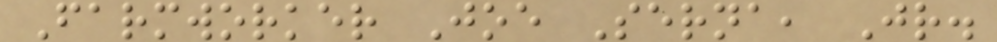Farmworker Joe Serna, Jr.
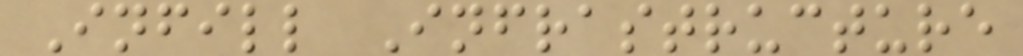Infill Infrastructure
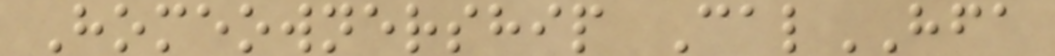Homeownership CalHFA
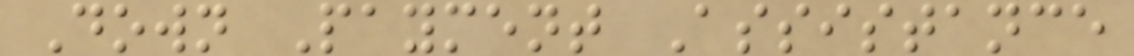Down Payment Assistance
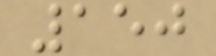150
